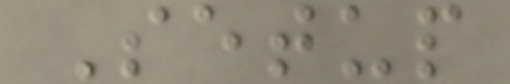Setup
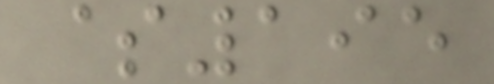$195
